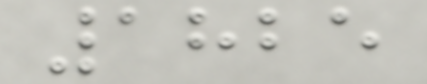1825
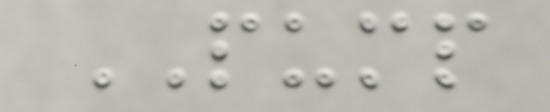PUMP
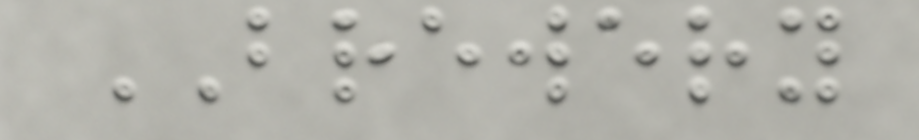BREWERY
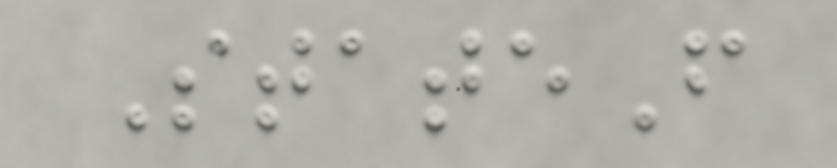StateF
